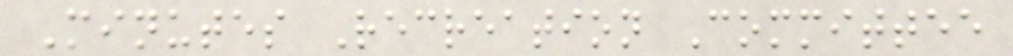Minutes Recreation Committee
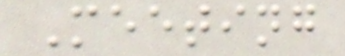Meeting
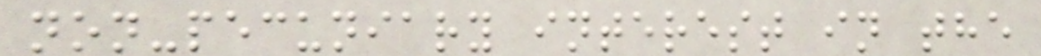non-pecuniary interest in the
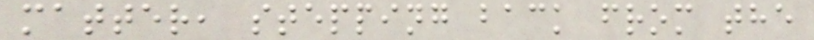matter, stepping back from the
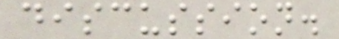discussion.
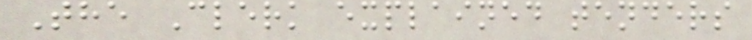The Clerk explained tenders
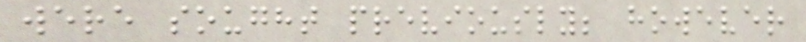were sought previously; however
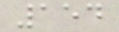154
